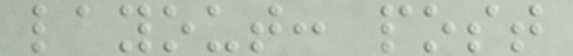layout: post
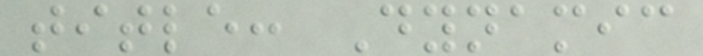title: Dynamic
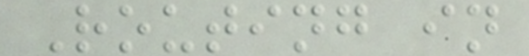Routing in
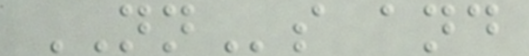NNs and
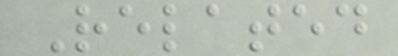Related
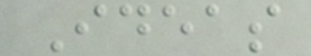Ideas
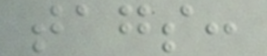tags:
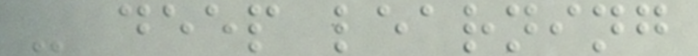- deep learning
